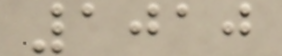1010
